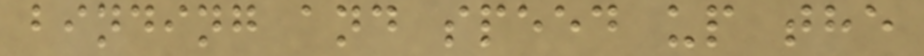binding and speed up the
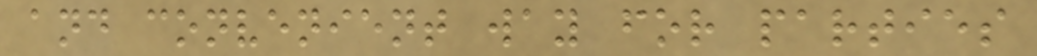and convenient way for parties
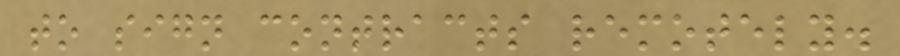to sign contracts remotely.
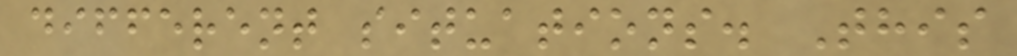different situations. This
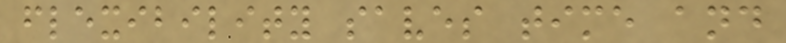flexibility saves time and
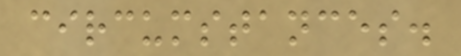circumstances.
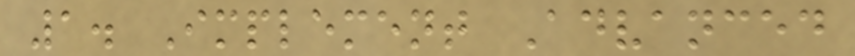1. Implement Advanced
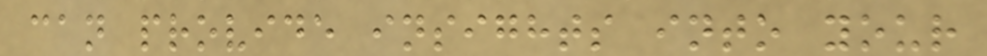can provide insights into your
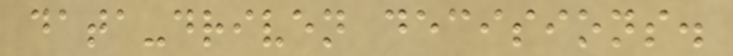data-driven decisions.
